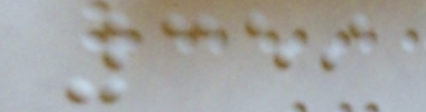359
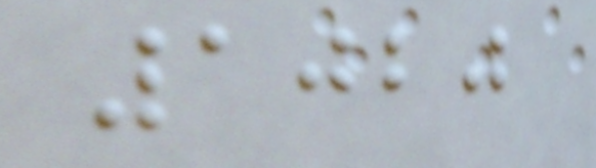1020
